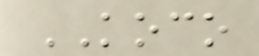KOCO
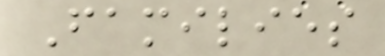Families
